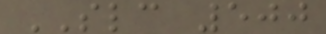SLC 500
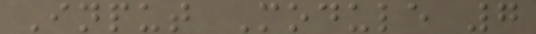Input Module 7
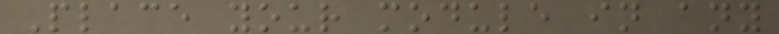Place your module in any
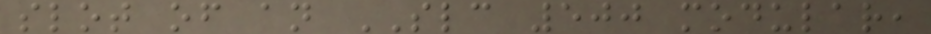slot of an SLC 500 modular,
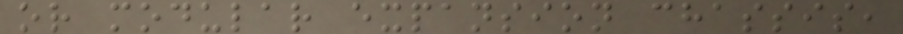or modular expansion chassis,
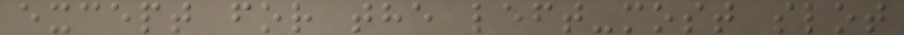except for the left-most slot
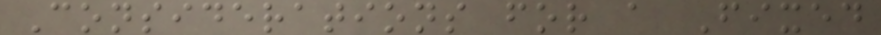Considerations for a Fixed
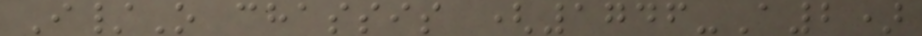I/O chassis (1746-A2)
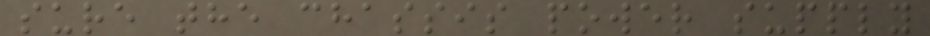sure the chassis power supply
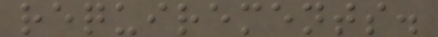requirements.
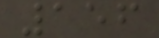156
